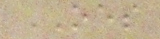OES
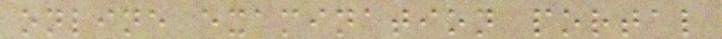online examination portal
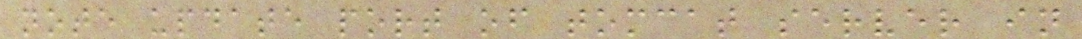note update port of tomcat server in
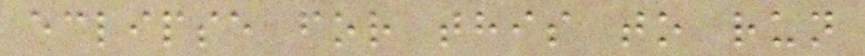eclipse for this to run
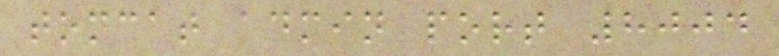tomcat admin port 8004
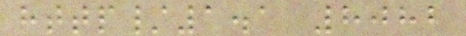http/1.1 8082
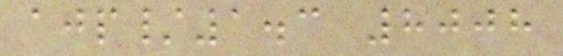ajp/1.3 8008
